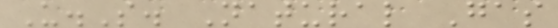U.S. Natural Gas
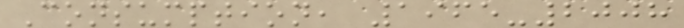Consumption, 1965-2008
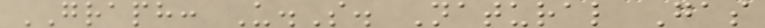GRAPH: U.S. Natural Gas
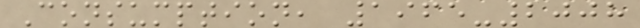Consumption, 1965-2008
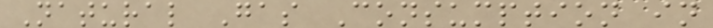Natural Gas Consumption in
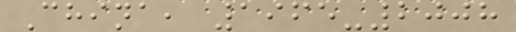China, 1965-2008
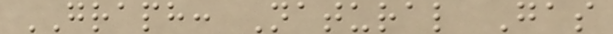GRAPH: Natural Gas
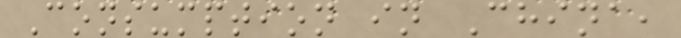Consumption in China,
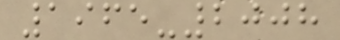1965-2008
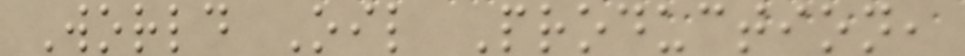World Oil Production,
